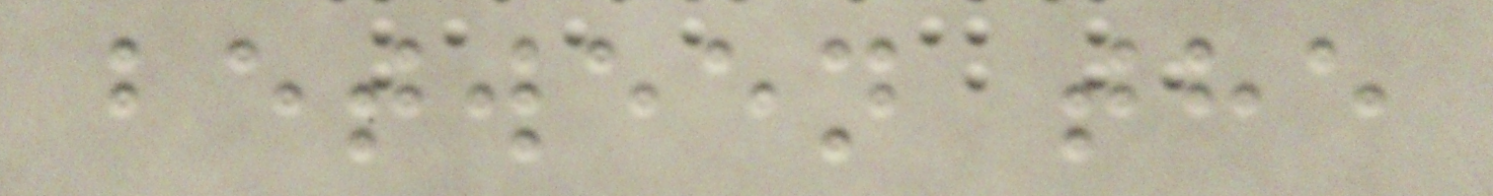between the
